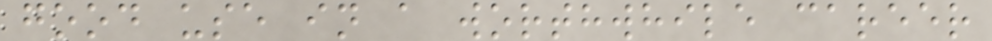good use in a worthwhile career
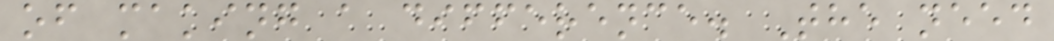of making a difference. The need
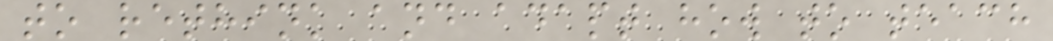to rethink and adapt how to teach
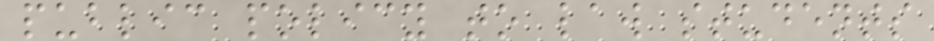public policy to law students
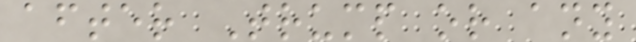after Trump or any
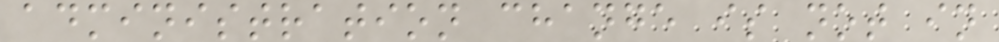administration change is not in
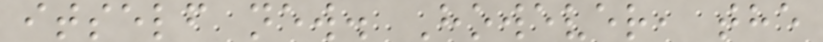itself new. However, the
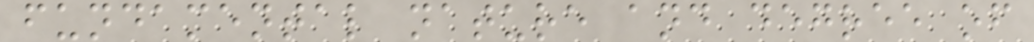fundamental nature and degree of
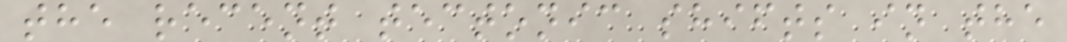the recent tectonic shifts in the
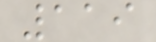119
